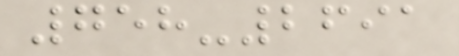758-2691
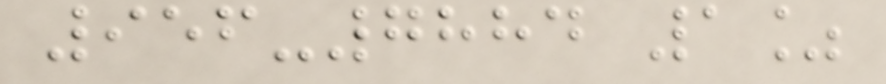956-7884 1%
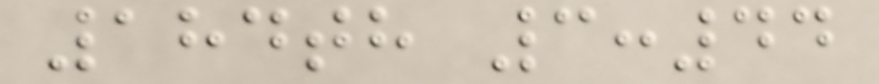184th 3:44
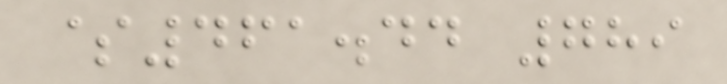$461.44 789
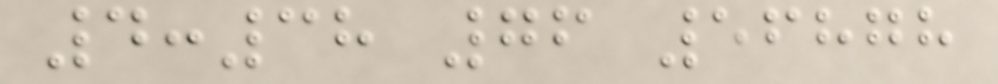4:38 76 56878
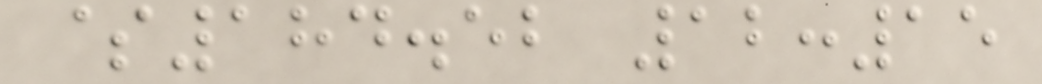$184.52 12:15
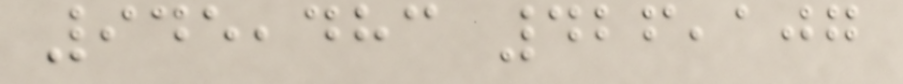945,483 426,107
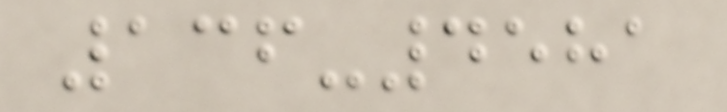136-4581
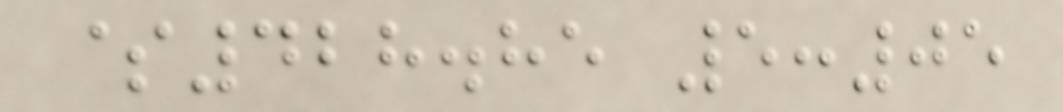$428.85 5:05
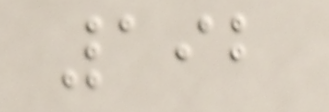192
